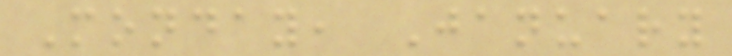Monday, January
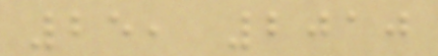25, 2010
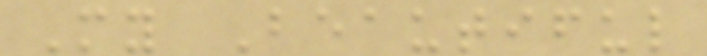My Beautiful
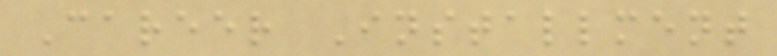Career Installment
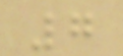7
